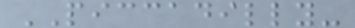PICCADILLY-
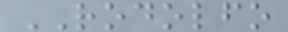RODOLFO
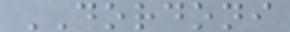DORDONI
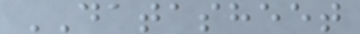DATASHEET
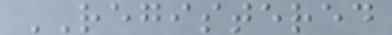REGISTERED
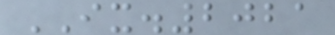IX.2021
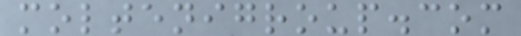moltenigroup.com
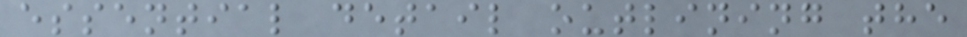essential detail outlining the
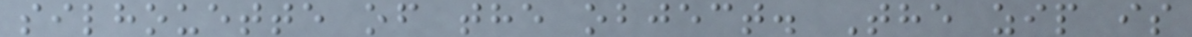silhouette of the object. The zip is
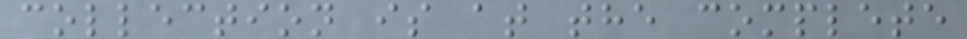collection is at the complete
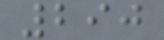290
